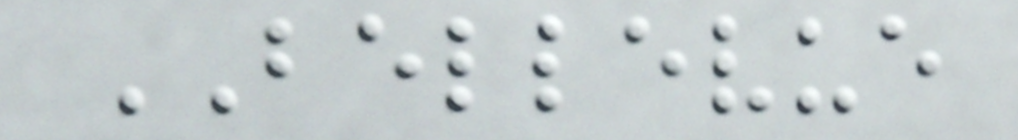BELLEVUE
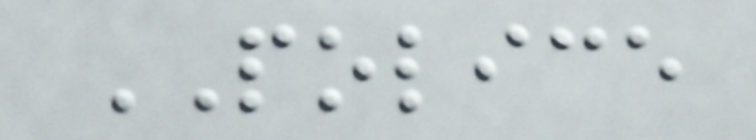POLICE
